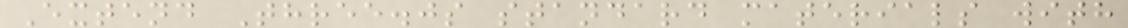Extend Three.js standard materials with
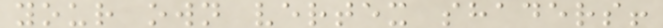your own vertex shaders!
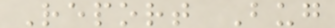Report Bug
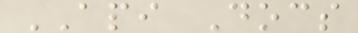API Docs
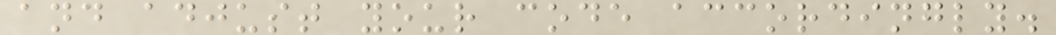and adjust your code accordingly.
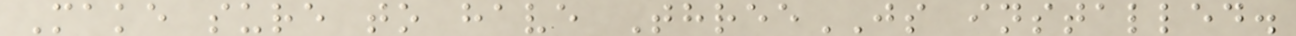Make sure to have ThreeJS installed.
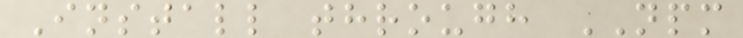Install through NPM
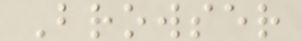Browser
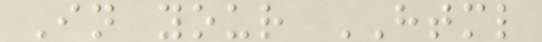In your HTML
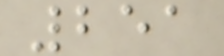251
